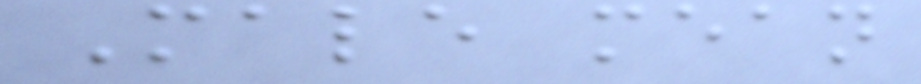Male mean
